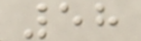58
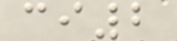ci2
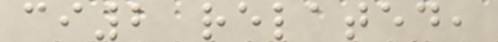ci2 related,
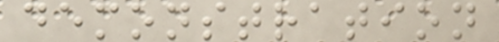demonstration
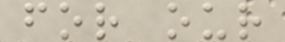for our
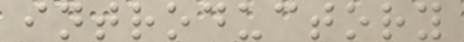introductory
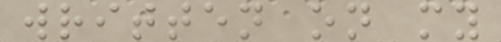written on my
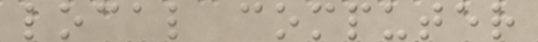local computer
